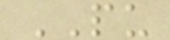PU
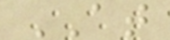AT
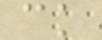ck
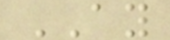AY
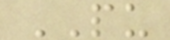PU
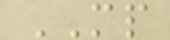MP
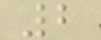2
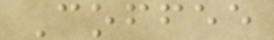Coffee
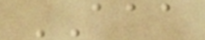AAA
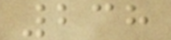238
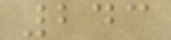243
